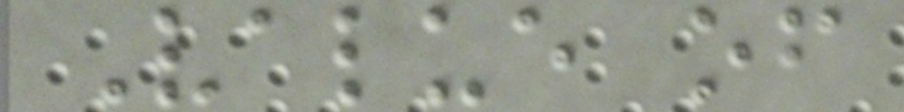Value of
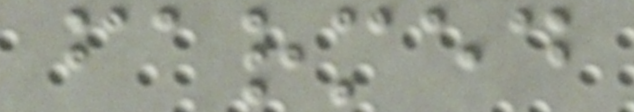farmed
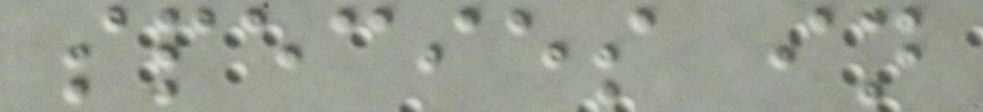species in
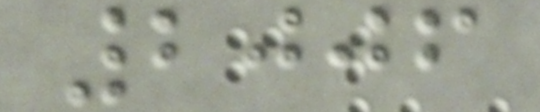2006
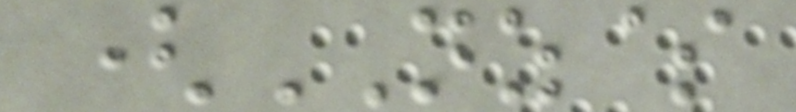(NZ$
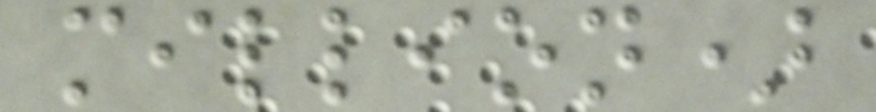million)
